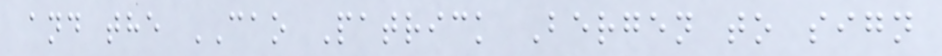and the CAO Patrick Bergen to sign
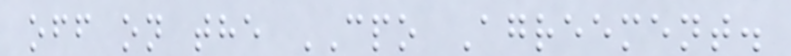off on the CPO Agreement.
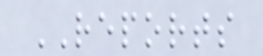REPORTS
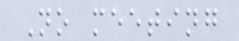No meeting
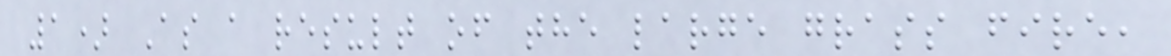1) As a result of the large grass fire,
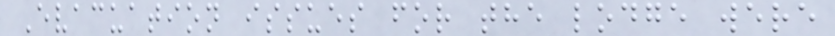Evacuation issues for the lodge were
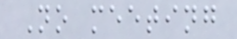No meeting
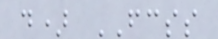d) FCSS
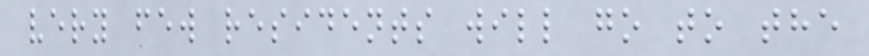very few residents will go to the
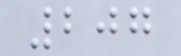207
